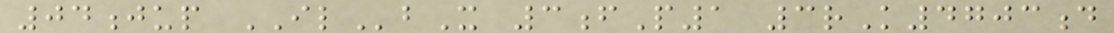04jup ILbX 3fP1 3rK4703d
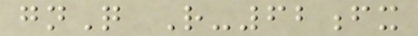gnQ R-62fx
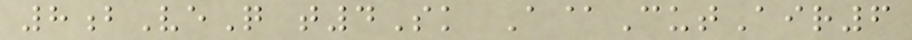8bVeQ t4Sk A@CutAir6
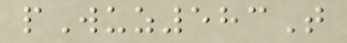pWuz583T
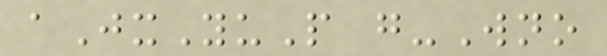aJxYuP g-Wno
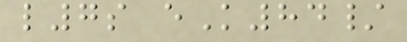l7s eK84/
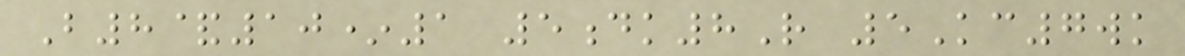B8&10*1 5dk8R 5Kc7wk
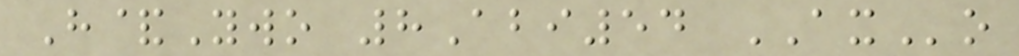H&Ywo 8Abi54 AXo
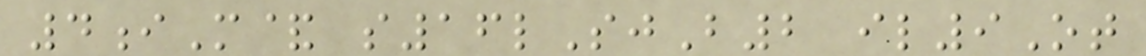4iM& s16lSjB2 il9Ot
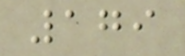179
